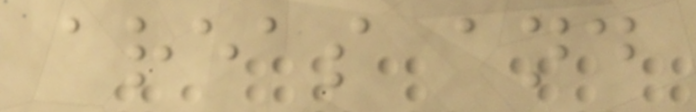areas and
